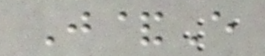J&E
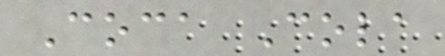Coca Cola
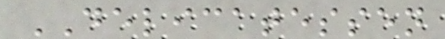DELICATESSEN
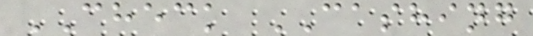CHECK CASHING
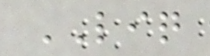LIQ
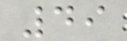49
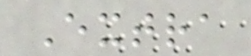Extra
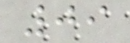09
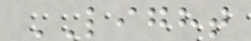LIGHT
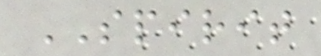SPIRIT
